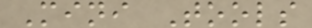Mini Tools
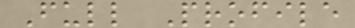Full Profile
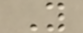Y
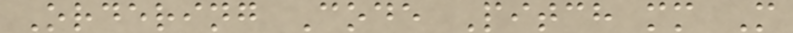Ordering Code Pitch mm M
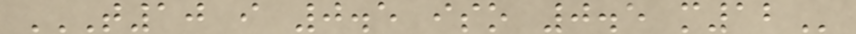T10 I 0.5 ISO 0.5 M12
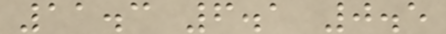11.3 6.1 0.5
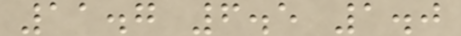11.7 6.5 1.0
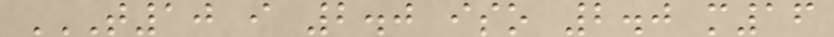T10 I 2.0 ISO 2.0 M16
